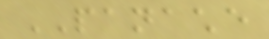PANACHE
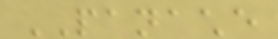PANACHE
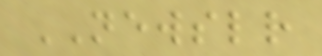NEWSLETTER
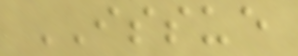ISSUE
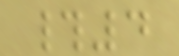#4
